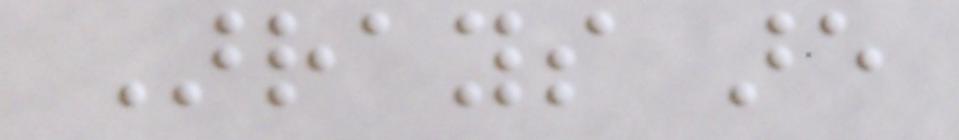Arrays are
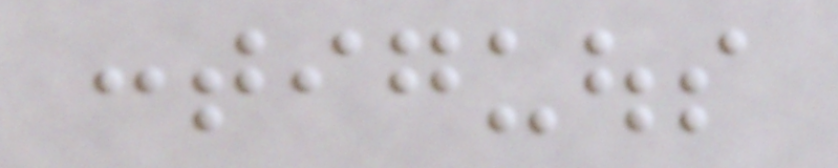contiguous
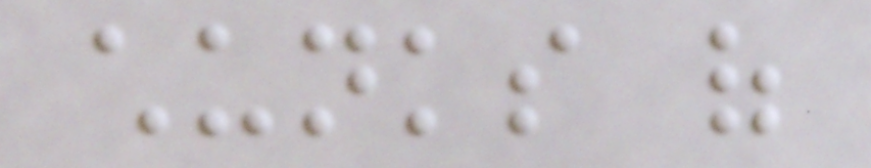chunks of
